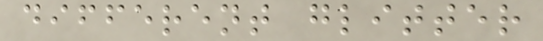different glitter
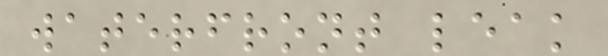waterfront leak
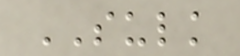SULK
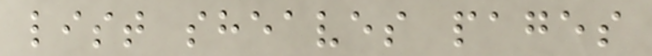list sheaves pages
